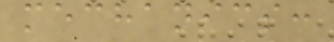mechanics:
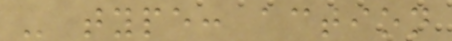- type: action
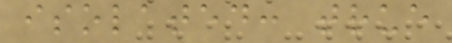isolated: true
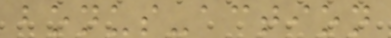bonus-action
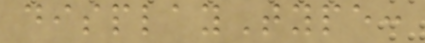displayType:
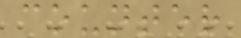counter
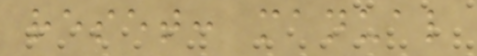reset: manual
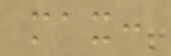max:
